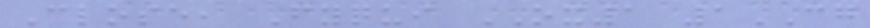Close, Fyqui OX1 1CG
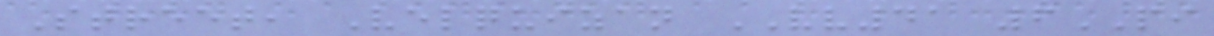Street, Velquizan VV41 6PI
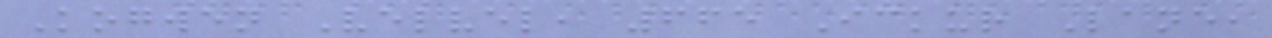Kogwen Velvel, 665 Ickur Lane,
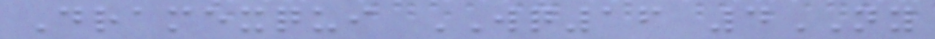Dramexqui WQ16 4NY
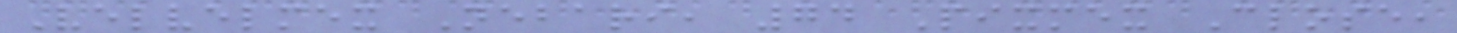Velvelmex Nebari, 74 Pixmex Close,
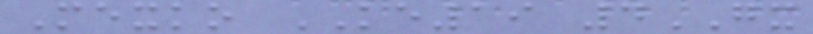Mexko KE19 4GX
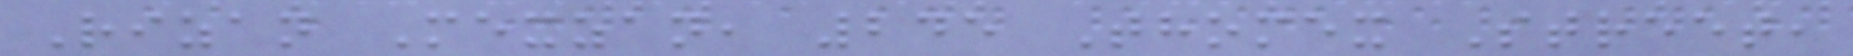Rizan Mexzan, 245 Thomex Street,
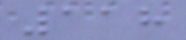118
